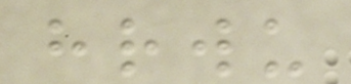hrwu
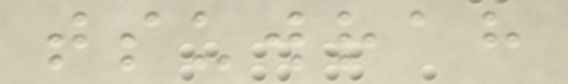tsuwrah
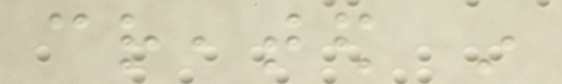created in
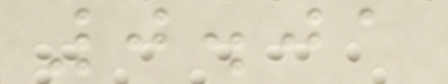0.01
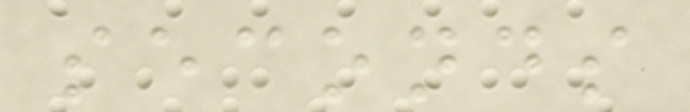seconds
